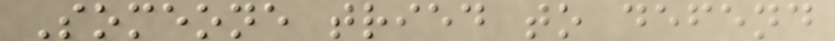Someone tried to defend
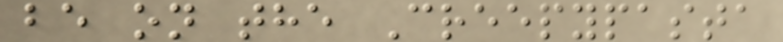be on the Creepypasta
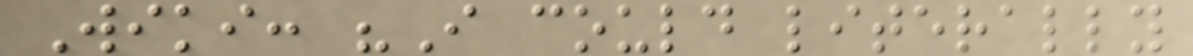Wiki: "I could literally
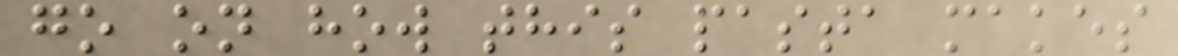go on how this pasta makes
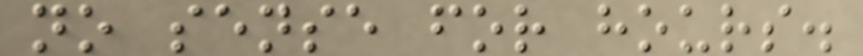no sense for hours.
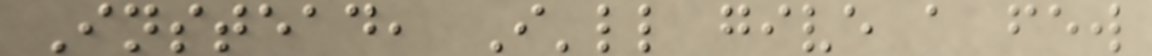Instead, I'll give a few
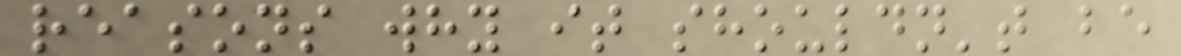reasons why it shouldn't be
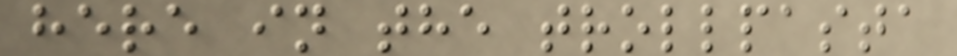here in the trollpasta
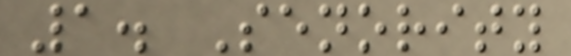1. Senority
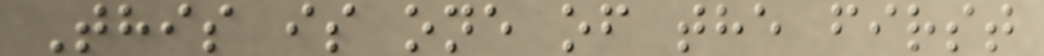This is one of the first
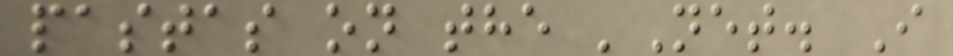pastas on the 'Net. I
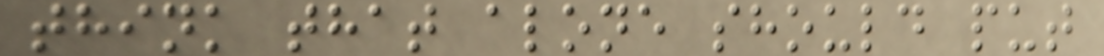think that alone should put
